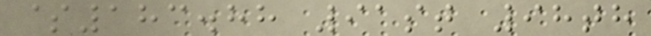$183.88 91st 98th
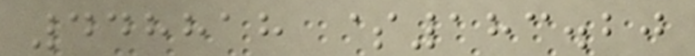448818 $183.20
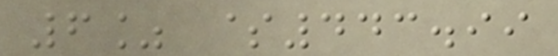6% $443.99
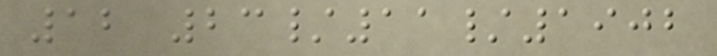12 23/11/1902
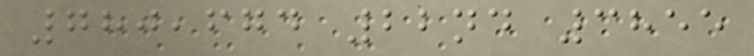780,674 22nd 3855
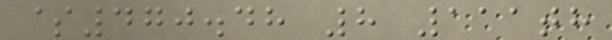$470.48 8 111th
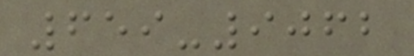659-9062
